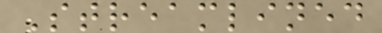Streamlined
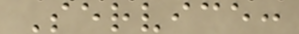Service:
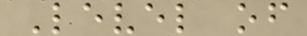Level of
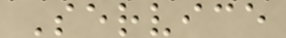Service
